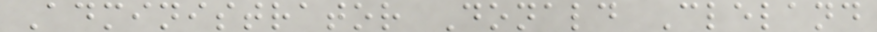Administrator Donald Cleland
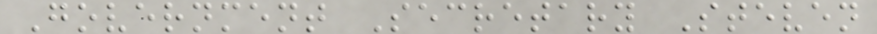Government Secretary Steven
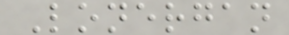Lonergan
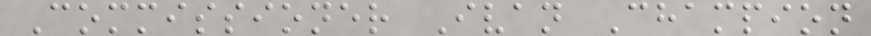Commissioner Ivan Champion
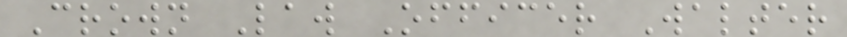Crown Law Officer Walter
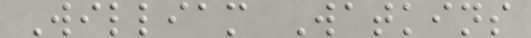William Watkins
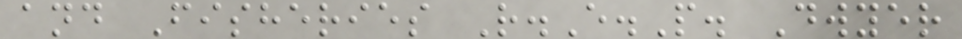and Fisheries R.E.P. Dwyer
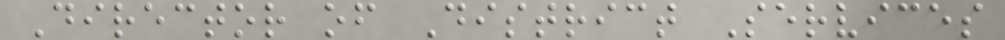Director of District Services
